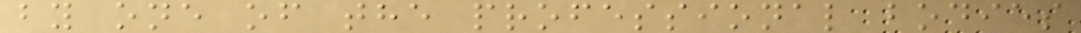by one of the professional bodies
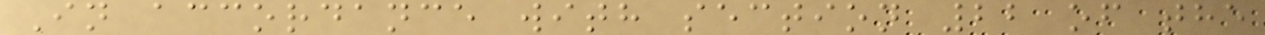In accordance with section 22 of the
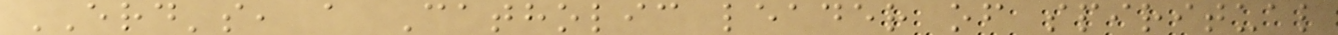ERD's, a Catholic leader of spiritual
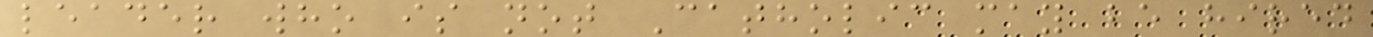leader who is not Catholic may be hired
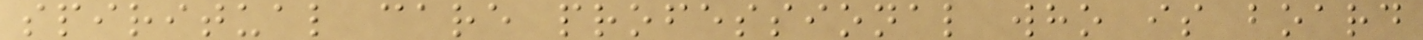spiritual care professional who is board
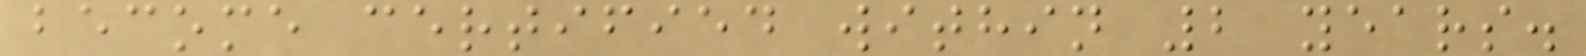become certified within 2 years.
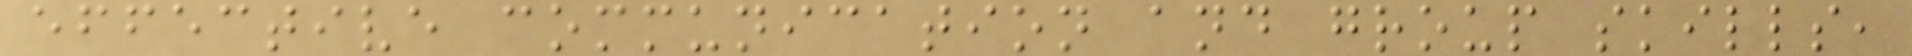effective communication and group skills,
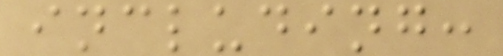including:
